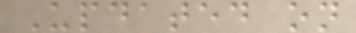Updated on
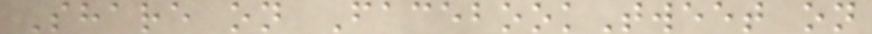Share on FacebookTweet on
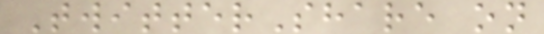TwitterShare on
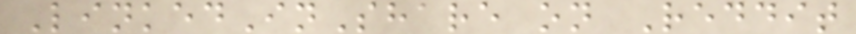LinkedInShare on Reddit
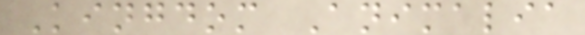Kingdom Animalia
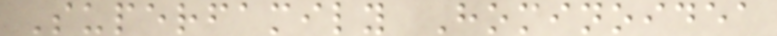Superfamily Hominoidea
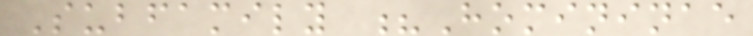Subfamily ?Homininae
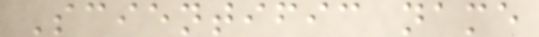Scientific name
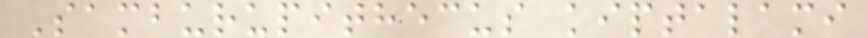Samburupithecus kiptalami
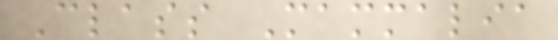Class Mammalia
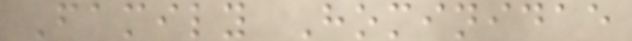Family Hominidae
